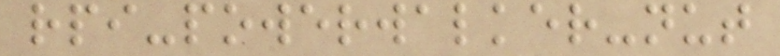rpi-powerwalker-nut
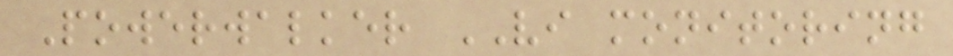Powerwalker VI monitoring
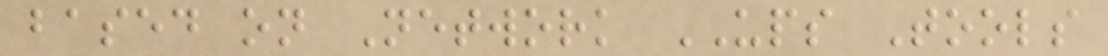based on Network UPS Tools
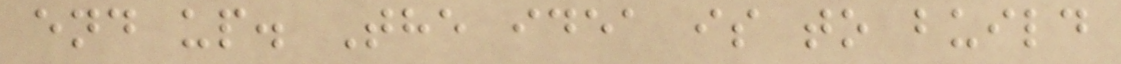end up. The idea is to build
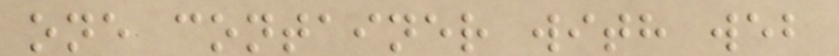one container with web
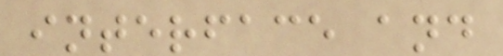interface and
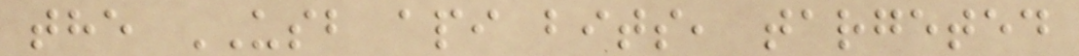the USB api bits, targeted
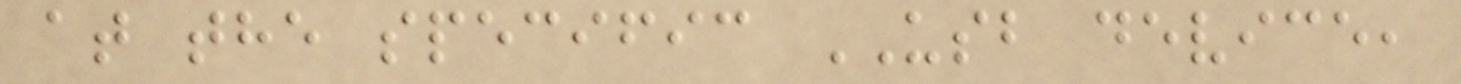at the specific USB device,
